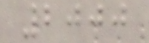2000
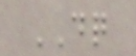DQ
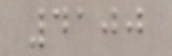4100
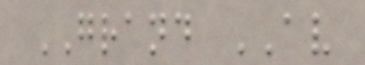GRAND AV
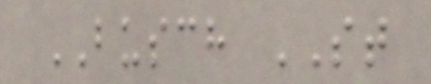BUSCH ST
